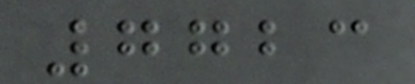7723
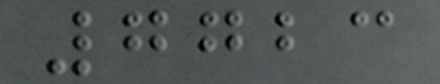7723
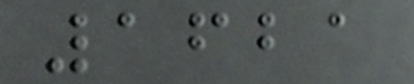1621
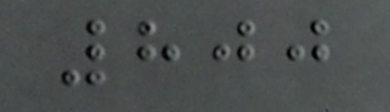800
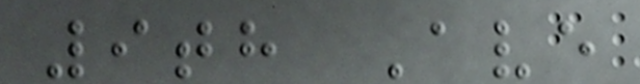9th Ave
